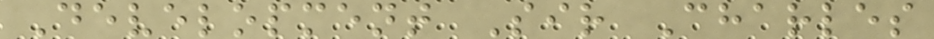Development Sir Charles
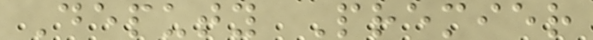Deputy Premier
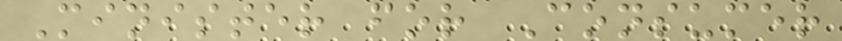Minister for Consumer
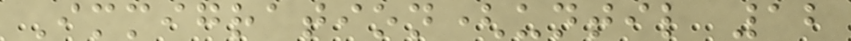Immigration(until 12
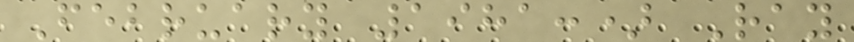February 1981:) Ray
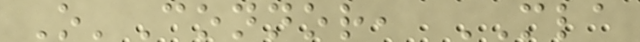O'Connor, MLA
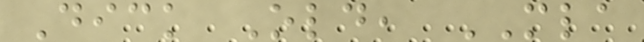Dick Old, MLA
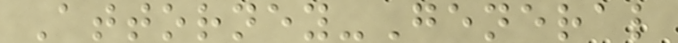Attorney-General
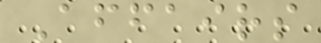Affairs
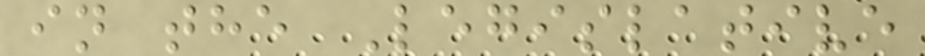in the Legislative
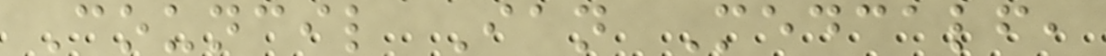Council Ian Medcalf,
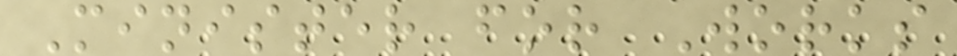Minister for Works
